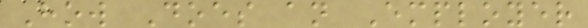How Does an Employer
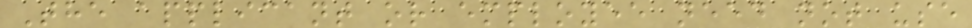The applicant or employee need not use
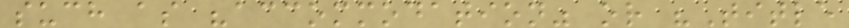such as "accommodation" or "Title
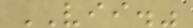VII."
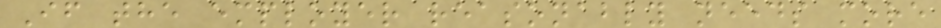If the employer reasonably needs more
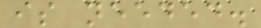is needed.
